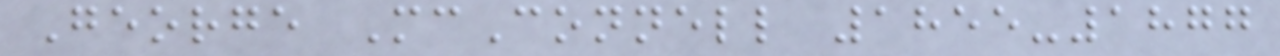George McConnell 1855-1877
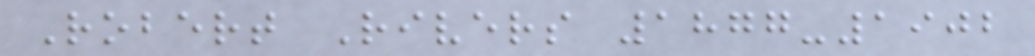Robert Rivers 1877-1902
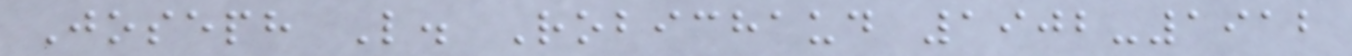Joseph L. Robichaud 1902-1912
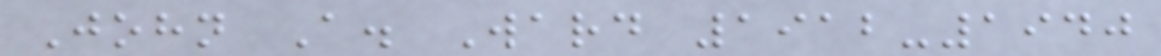John A. Ward 1912-1940
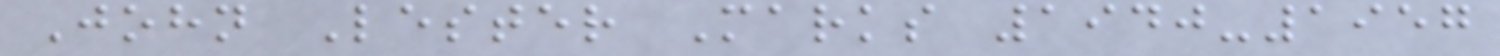John Lester Marks 1940-1957
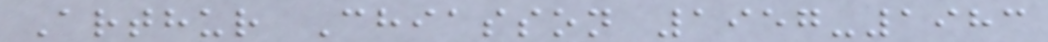Arthur Chiasson 1957-1983
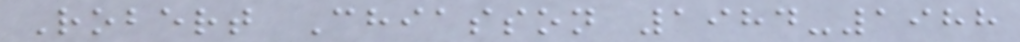Robert Chiasson 1984-1988
